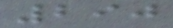290
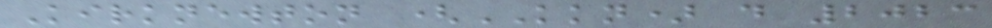Kirknewton (KKN) d 2023
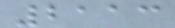2113
